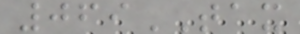069TAX
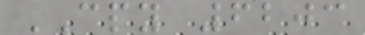CPY 6203
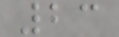23
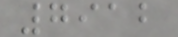7912
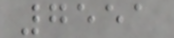7551
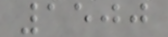1500
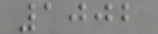1002
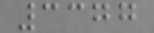3377
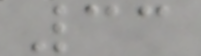33
